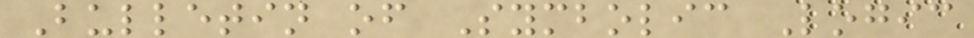Bulletin of Symbolic Logic
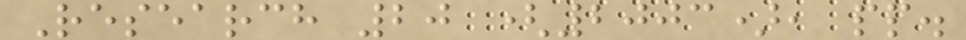Research 20 (2003), pp.
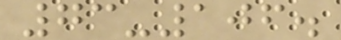73-106.
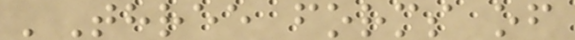'Three forms of
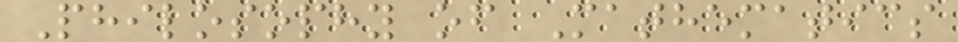Philosophy of Mathematics
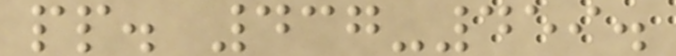pp. 437-459.
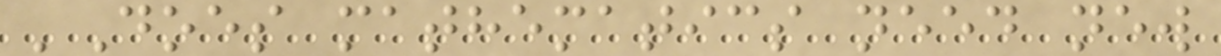'Does mathematics need new
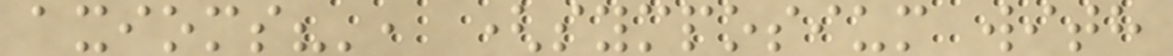axioms?', (symposium with
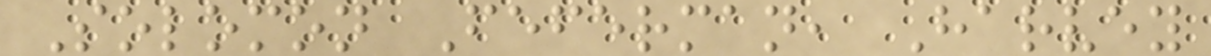Solomon Feferman, Harvey
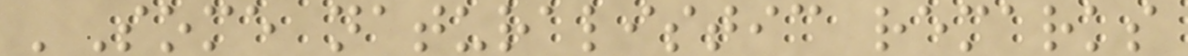'Some naturalistic remarks
